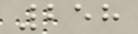258
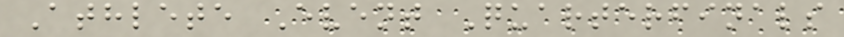Athlete Event Quarterfinals
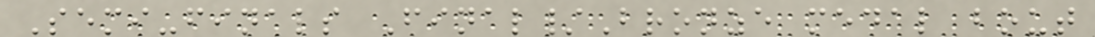Semi-finals Final/Bronze medal bout
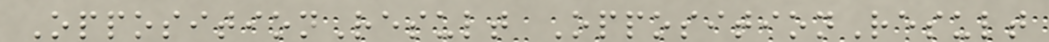OppositionResult OppositionResult
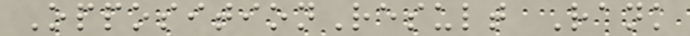OppositionResult Rank
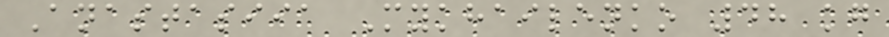Anastasiia Mykhailenko 48 kg
